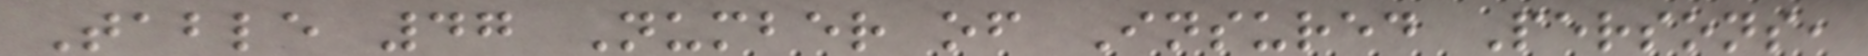Table 47 Number of Insured Persons,
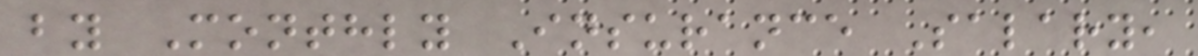by Monthly Insurance Salary,
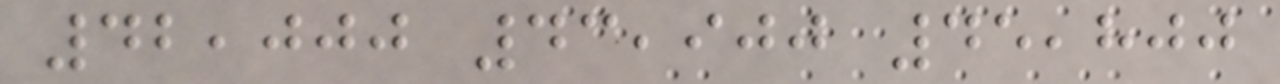42,000 43,900 45,800
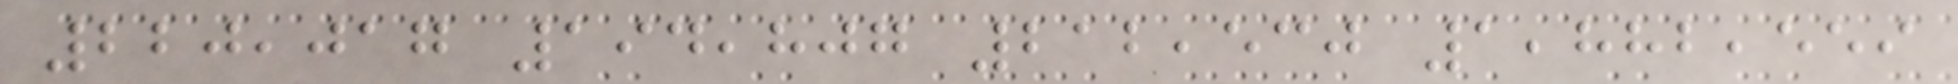220,017 194,807 212,530 1,882,559
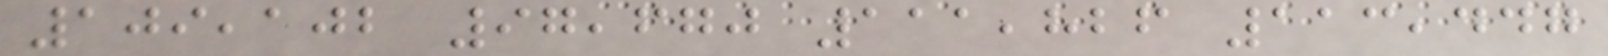109,102 97,670 111,826 113,447
